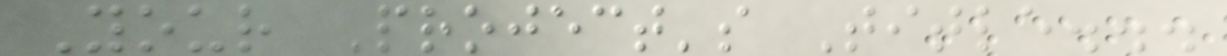Your Project's Title...
